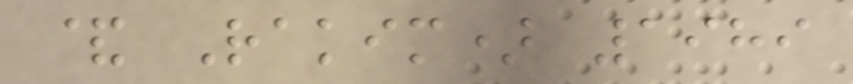& Rakim) 1989
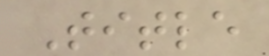Title
